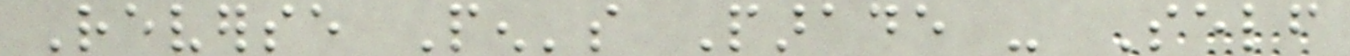Reverse Pen's Parade - Self
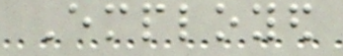Employed
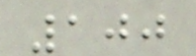100
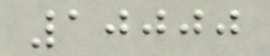10000
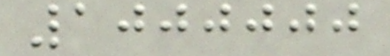1000000
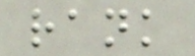rank
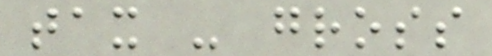tax - gross
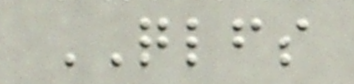QLFS
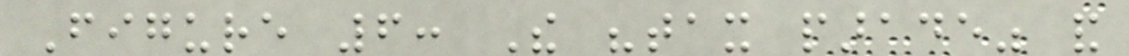Figure 6: The "tax parade" and
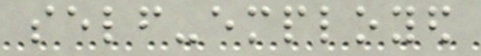self-employed
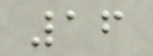16
